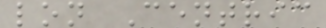lon Centric
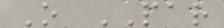O PAR
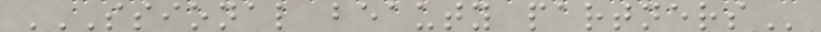SSIONAL BEAUTY PARTNERS
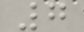7
